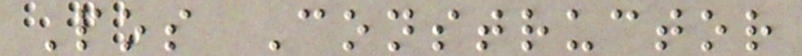Pos Constructor
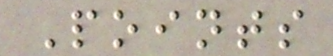Points
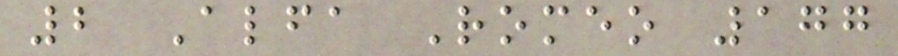2 Alfa Romeo 177
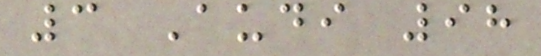3 Audi 98
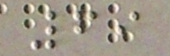69
